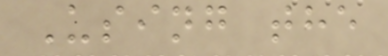Using the
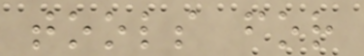tools for
